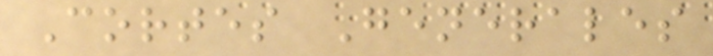Cortes Generales
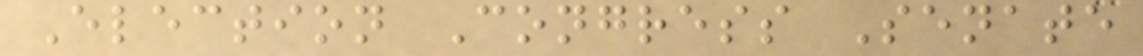Election Congress Senate
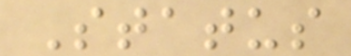Status
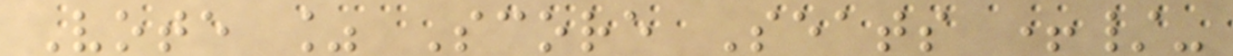Vote % Score Seats +/-
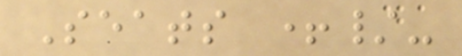Seats +/-
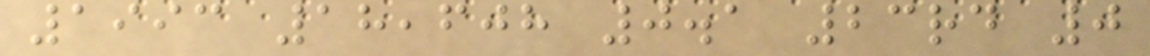1993 18,608 0.1 23rd 0
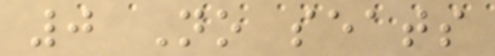0 No seats
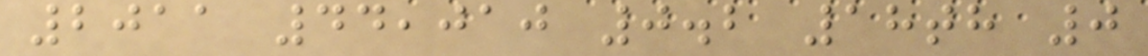2011 44,010 0.2 18th 0
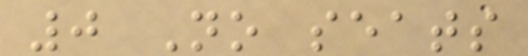0 No seats
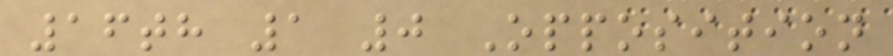16th 1 0 Opposition
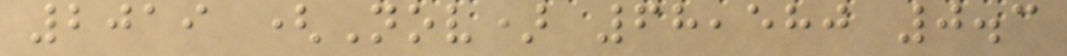2019 (Nov) 68,580 0.3
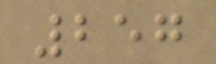257
